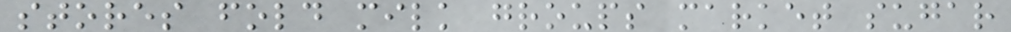stores fold milk groups market sugar
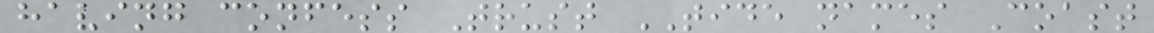having confess Trust TIDE names Coast
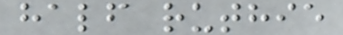half ruthie
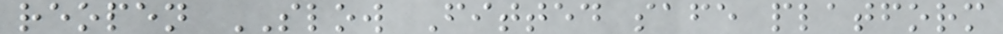reopen SLOW Fitted safe platform
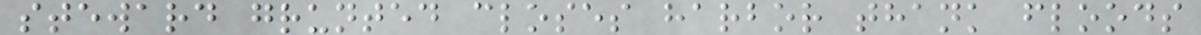steward grunted closes harbor thank floods
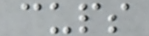cups
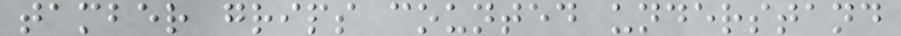tamber grips counted understand
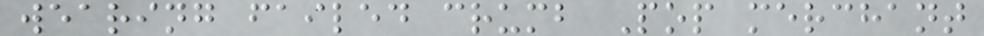wearing failed crumb Pop merchant
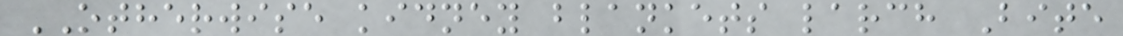OTHERWISE kidney blankets larch Bite
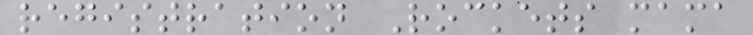registration Rockets mama
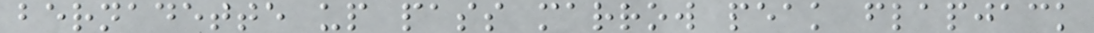bernadette up pass marrow peak flapjack
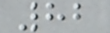82
